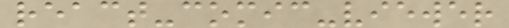react-comic-viewer
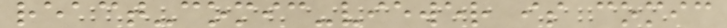react-comic-viewer is comic
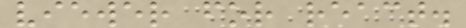viewer for react.
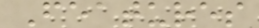Features
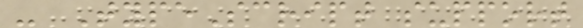- TypeScript support
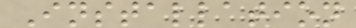Installation
